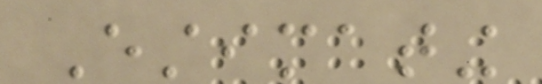Estimating
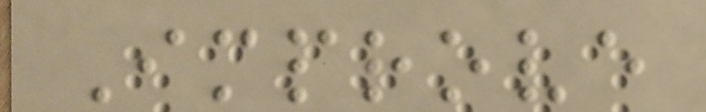Improve
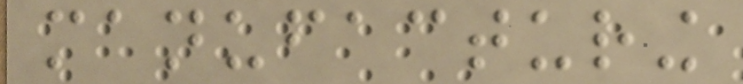manufacturing
